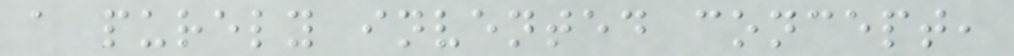a purely invented concept,
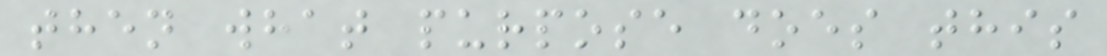then what purpose does this
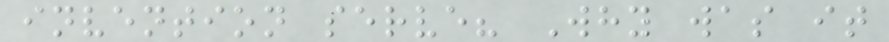invention serve? Why was it
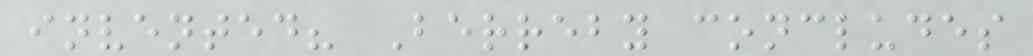invented? Berreby concludes
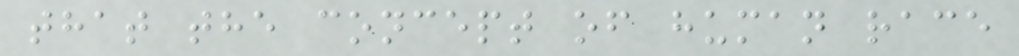that the concept of human race
